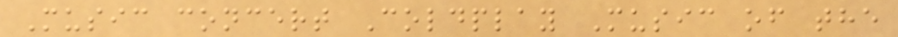Music concert Coldplay Music of the
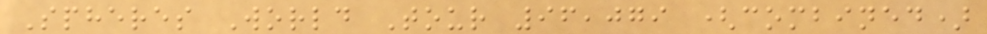Spheres World Tour 96,079 (combined)
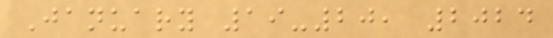January 19-20, 2024
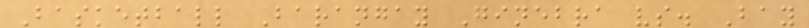Basketball Barangay Ginebra vs. Bay
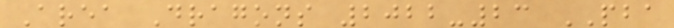Area Dragons 2022-23 PBA
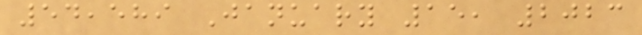54,589 January 15, 2023
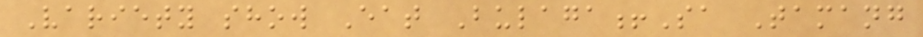Variety show Eat Bulaga!Sa Tamang
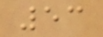53
